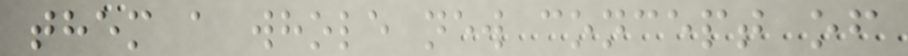them a whole new concept of
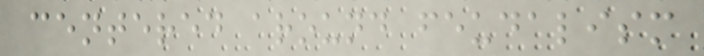centered around feudalism
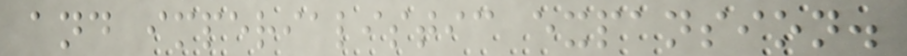and imperialistic expansion.
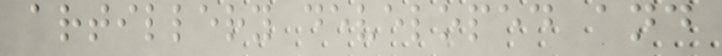artillery developed and
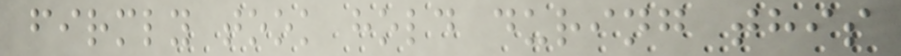firmly took hold during this
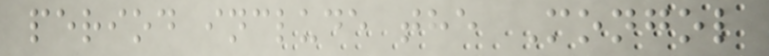period include the Mongol
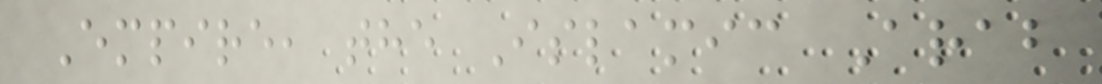Empire, the Islamic Arab
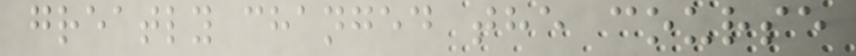greatly changed the course
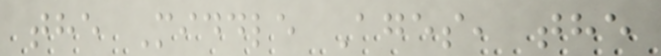the Middle Ages, the
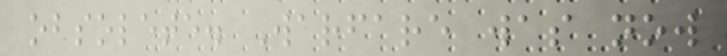obsolete. Warfare was now
